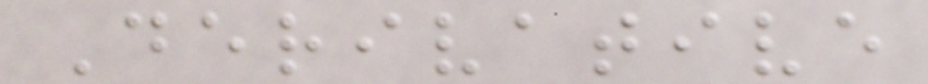Derivative
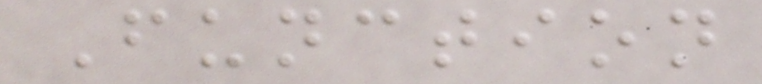Function
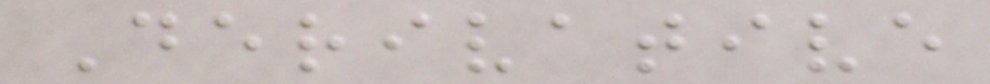Derivative
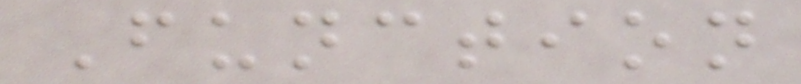Function
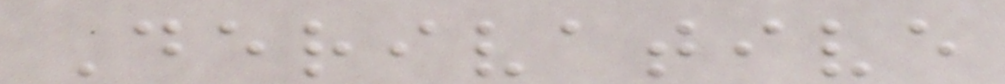Derivative
